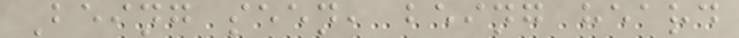Being seen, being heard
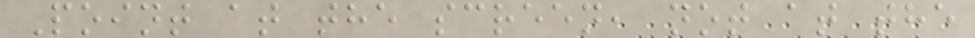Point at the screen, not at the
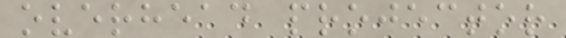overhead projector
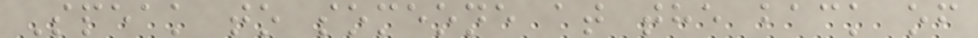Speak to someone at the back of
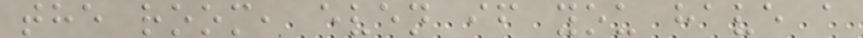the room, even if you have a
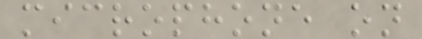microphone on
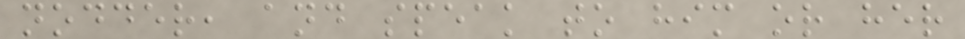nodder, and speak to him or her
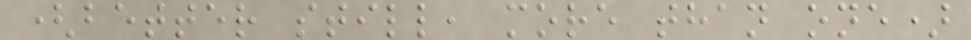(better still, more than one)
